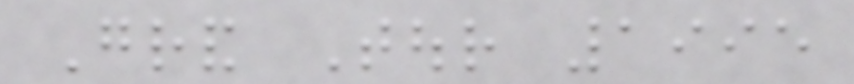Grand Tour 1995
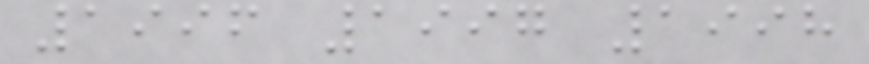1996 1997 1998
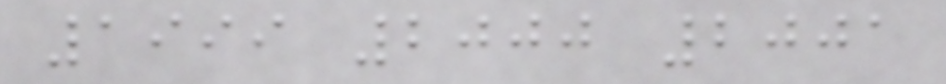1999 2000 2001
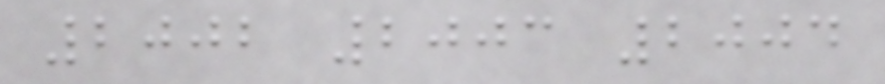2002 2003 2004
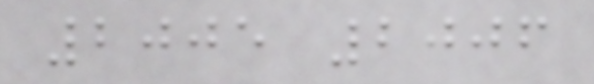2005 2006
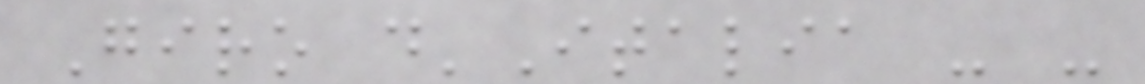Giro d'Italia - -
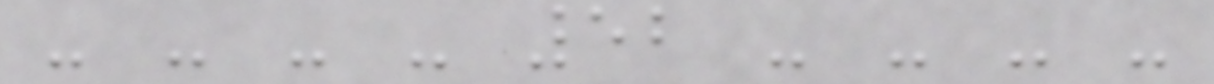- - - - 52 - - - -
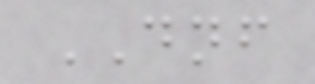DNF
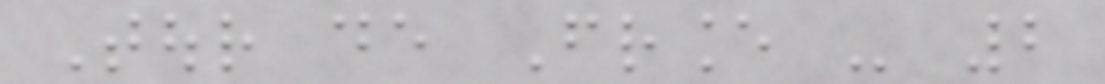Tour de France - 2
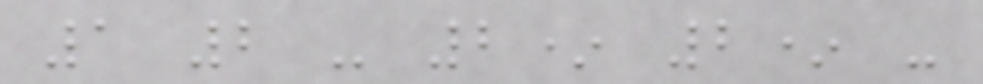1 2 - 2* 2* -
